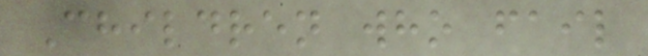Children who fail
